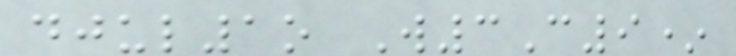djul1o W3C9*
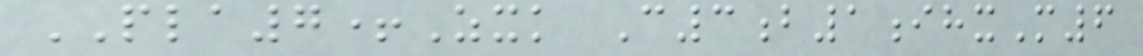PLA7+Zxk C3b1ihxM6
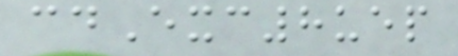cdExc8uep
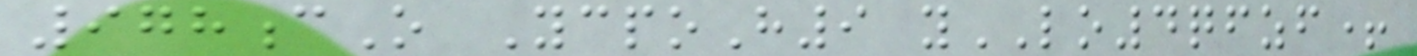978cO YcpoH9 yLO4qfzf+
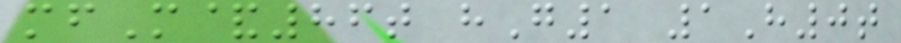mfM&86t hG1 1H0t
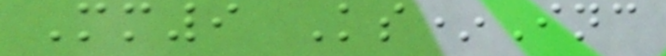Mm9 Ks*Inc
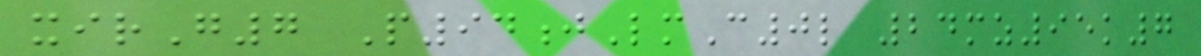xirG7 P94jLmC0l 24mz95k7
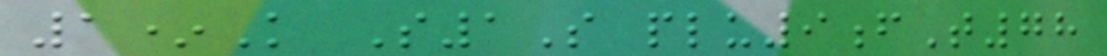1*K S1S plu9fT78
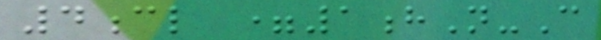4cl =1hN-C
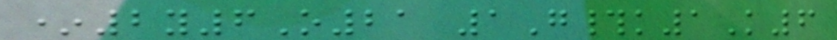*2y6O21 1G#k1K6
